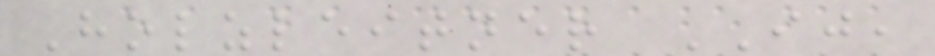Holzleitner IJ,
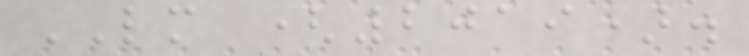LM (2019).
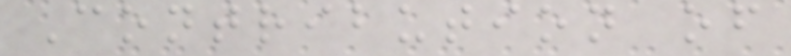Contribution of
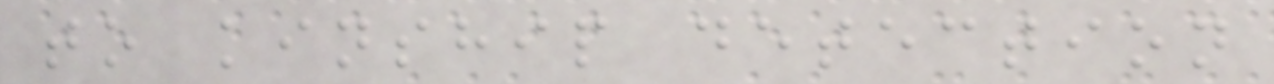to kinship detection
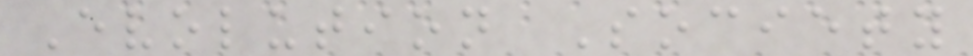Evolution Society
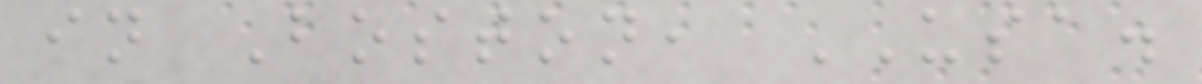in Boston, USA.
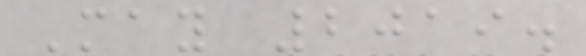May 2019.
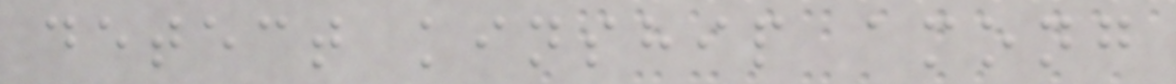detect kinship among
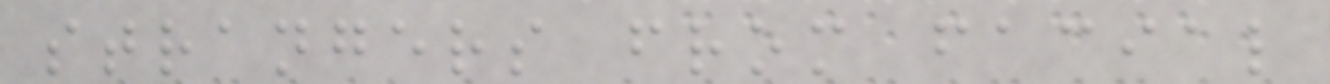strangers from facial
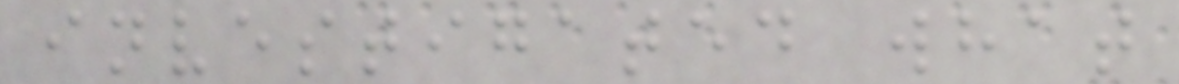investigated what
